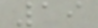19
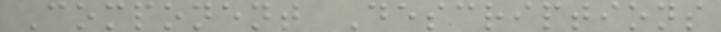Component Descriptions
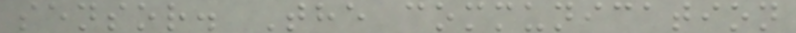sensor. The communication
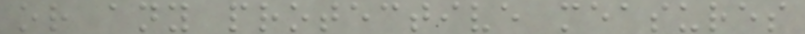or any protective measures
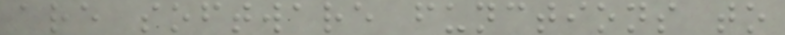are software functions to
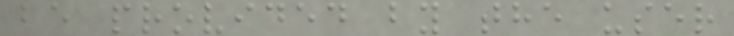be provided by the user
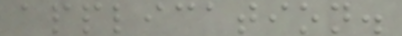application.
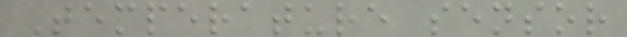Temperature sensor
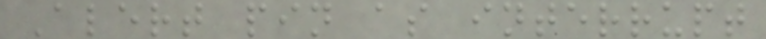Alert pin as interrupt
